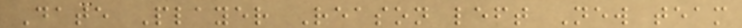Date Player Reason left New team
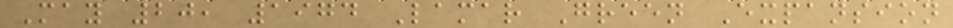May 20, 1974 Lamar Green Expansion
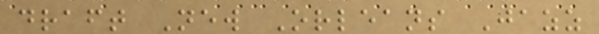draft New Orleans Jazz
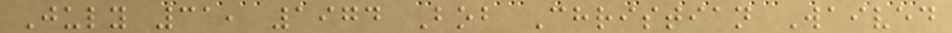July 31, 1974 Bob Christian Waived
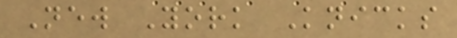New York Knicks
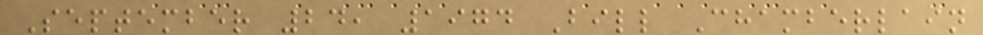September 24, 1974 Bill Chamberlain
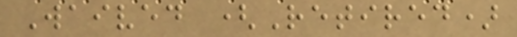Waived (Retired)
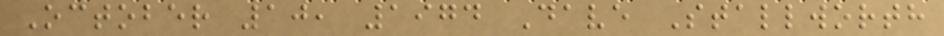October 10, 1974 Dave Stallworth
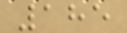185
